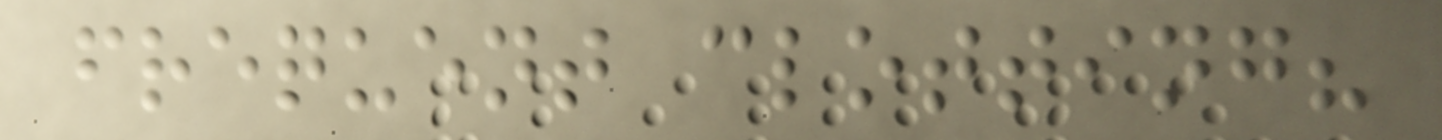frequent clotting?
